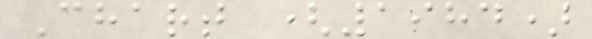Chart (1984)
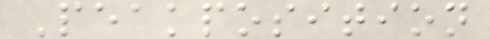Peakposition
